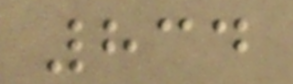834
